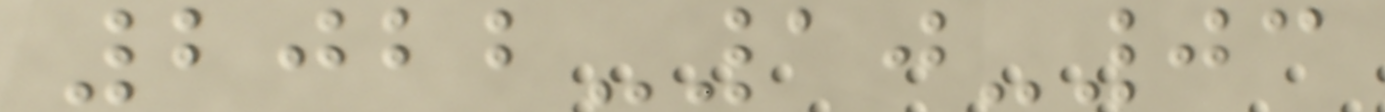2022-10-03
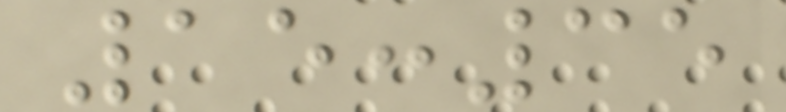15:35
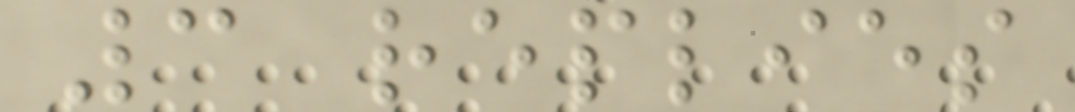3 replies
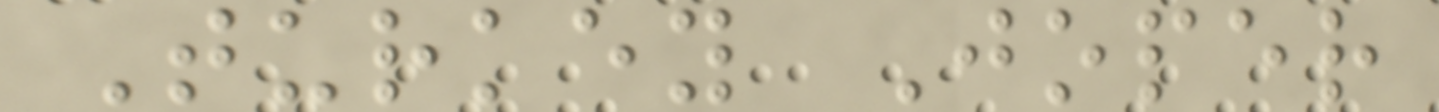Turkey Joper
